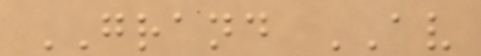GRAND AV
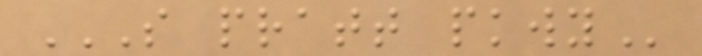S PRATT PKWY
